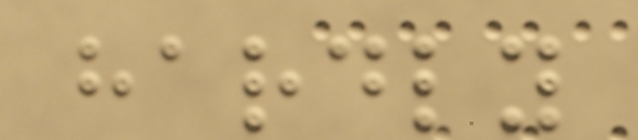hardly
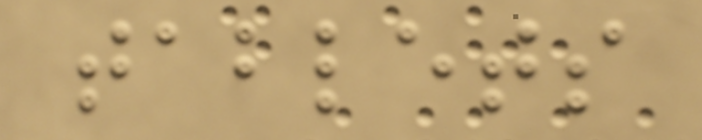tablets
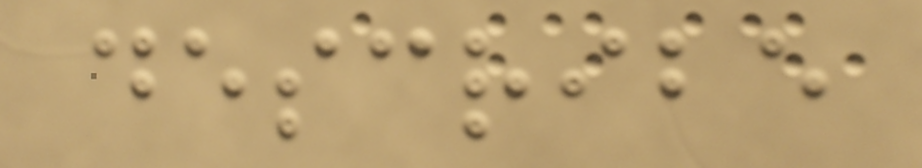describe
